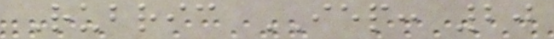Rubric IEP: 20
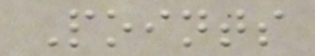Points
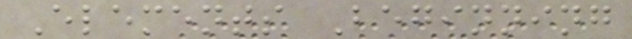Elements Beginning
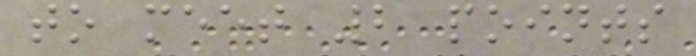to meet 2 points
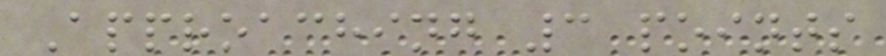Approaching 3 points
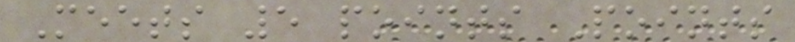Meets 5 points Points
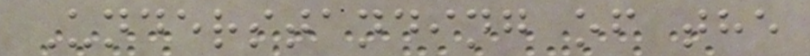Understanding of the
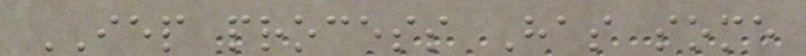IEP process Has some
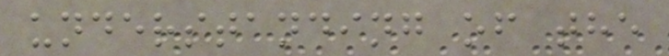understanding of the
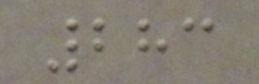283
